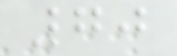70
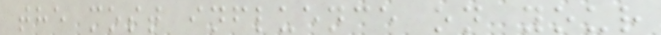the most influence on your
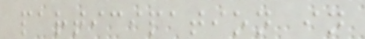participation in
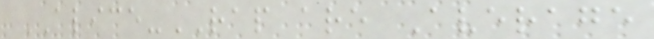ALICE-RAP are Average
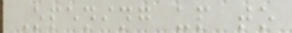Opening up to
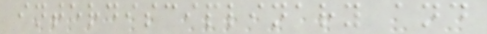interdisciplinary and
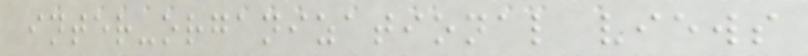inter-organizational views
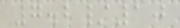7.2/10
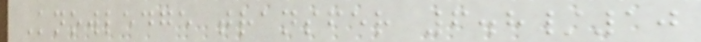Knowledge transfer 6.8/10
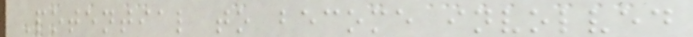Potential to become involved
